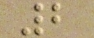2
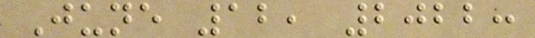June 12, 2022:
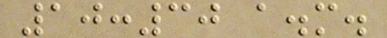10:30 a.m.
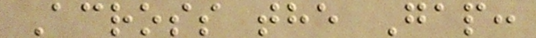Across the Gap:
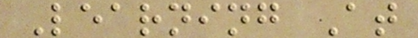Learning At
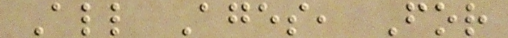All Ages, For
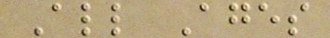All Ages
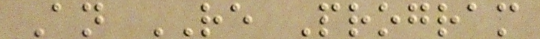An RE Program
